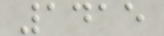1415
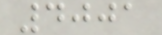4001
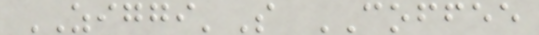ZIGGI'S COFFEE
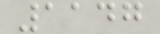1147
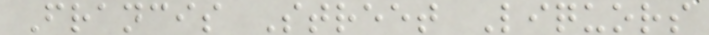Francis Street Liquors
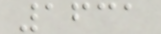1631
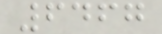6467
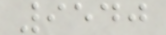9540
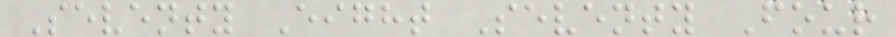Seventy Eight Seventy Four
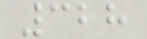328
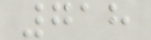718
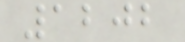1202
